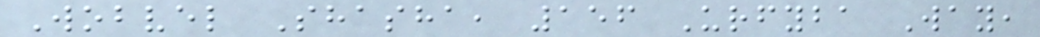Wobvel Shasha, 156 Urfyba Way,
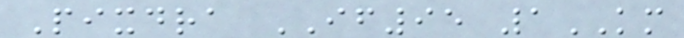Pixdra IF95 1KM
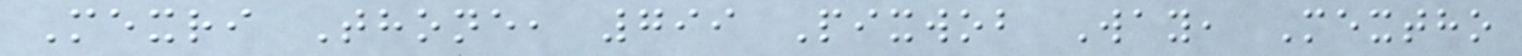Mexri Thone, 799 Pixwob Way, Mextho
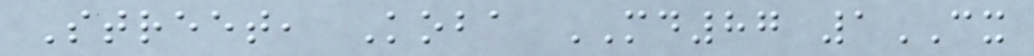Street, Koba MD87 1CX
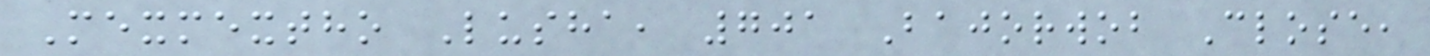Mexmextho Lusha, 701 Bajorwob Close,
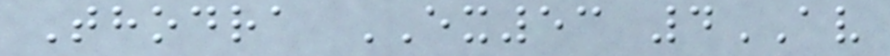Thodra EX53 4AV
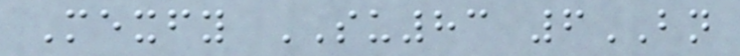Mexfy SU83 6BN
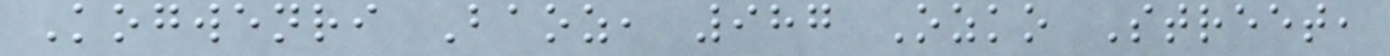Kogwenri Baoz, 987 Ozko Street,
